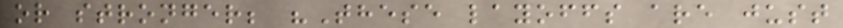or stronger; "These layoffs are just
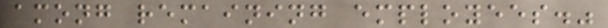among remaining employees."
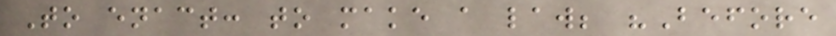To enact: to make a law; "Before
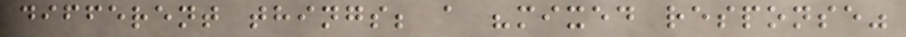different things; a "mixed response"
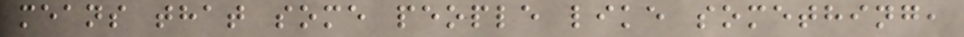means that some people like something,
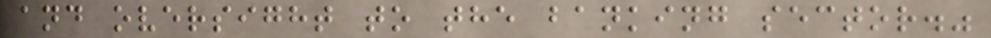and oversight to the banking sector."
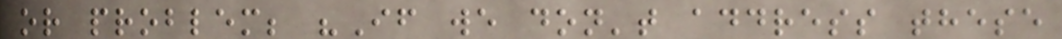or problem; "If we don't address these
